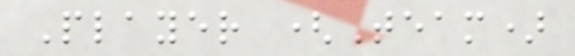Player (Team)
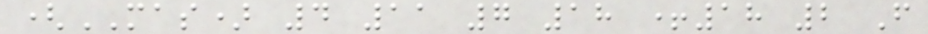(MAS) 4 11 7 18 +18 2 F
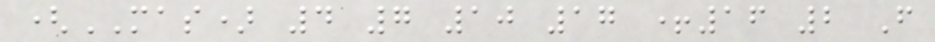(MAS) 4 7 10 17 +16 2 F
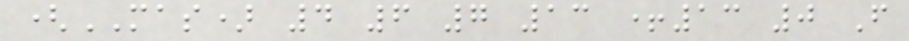(MAS) 4 6 7 13 +13 0 F
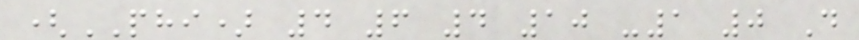(PHI) 4 6 4 10 -1 0 D
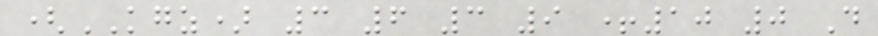(KGZ) 3 6 3 9 +10 0 D
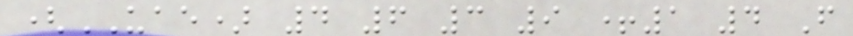(UAE) 4 6 3 9 +1 4 F
